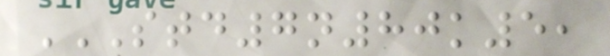STD7N80K5,
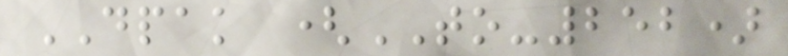DPAK (TO-252)
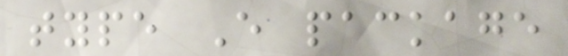type E package
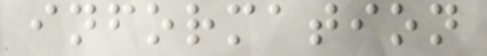information
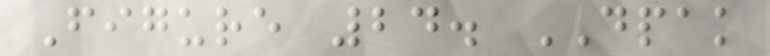Figure 24. DPAK
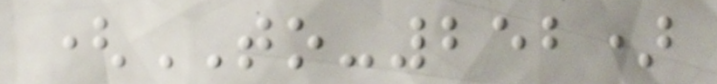(TO-252)
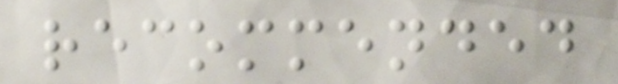recommended
